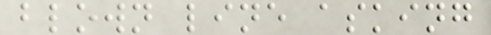blown line asking
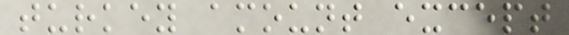turkey amount except
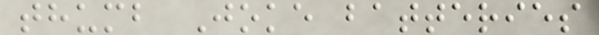thumb Joke batteries
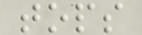tops
